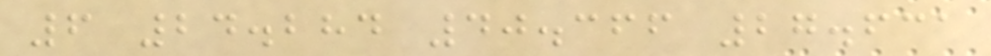6 24.284 40.366 27.631
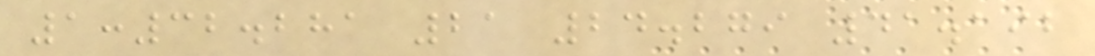1:32.281 21 24.279 41.192
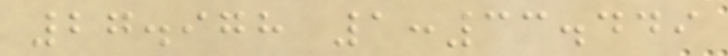27.978 1:33.449
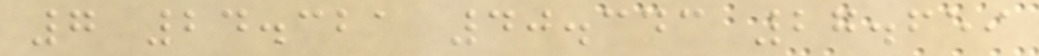7 24.321 40.343 27.659
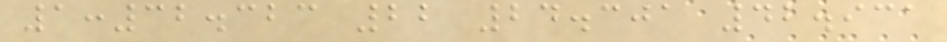1:32.323 22 24.301 42.931
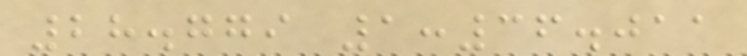28.779 1:36.011
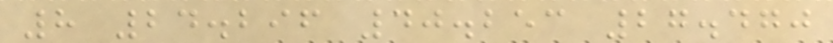8 24.296 40.253 27.470
